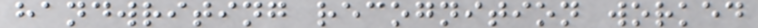handwriting recognition worked
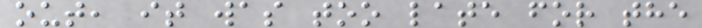out, it was too late for the
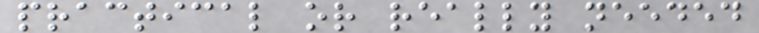practical or really needed
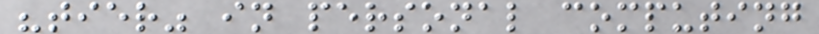"tier" in personal computing
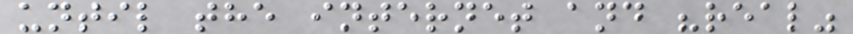until the internet and "real"
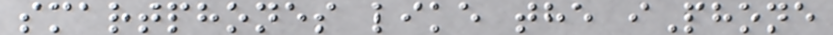smartphones like the iPhone
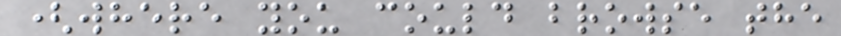(where you could browse the
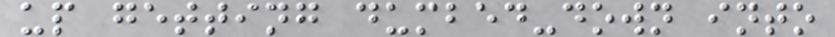up getting dumbed-down into
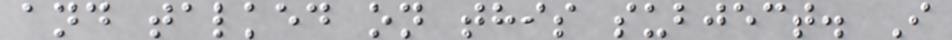and talked on this subject. I
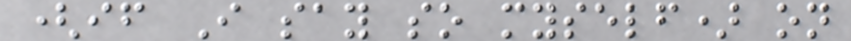(if I say so myself) on
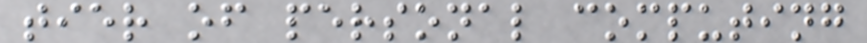tier of personal computing
